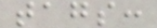tags:
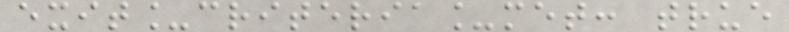exit_criteria_met: true
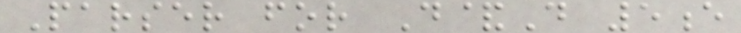Parser for D&D 5e
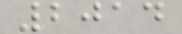2014
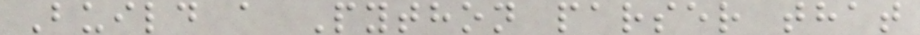Build a Python parser that
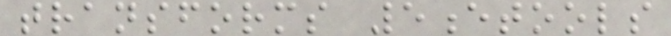transforms 5etools
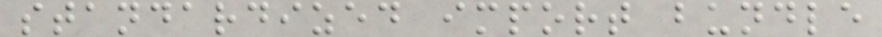standardized import bundle
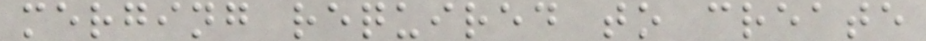merging required to create
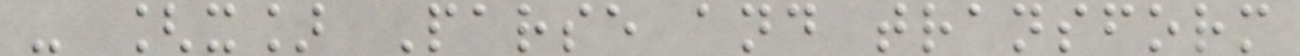- [x] Parse and transform
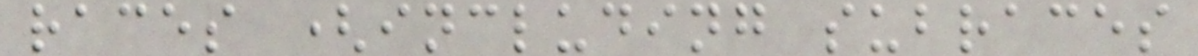races (including subraces
